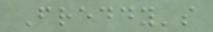Freddy's
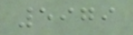5979
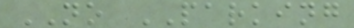NO PARKING
